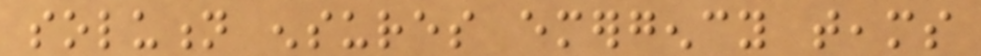solution ensures emergency teams
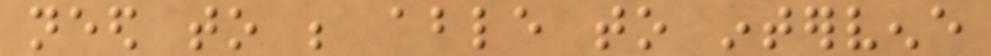need to be able to intervene
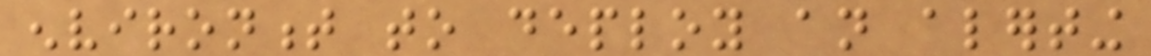environment to deploy an alerting
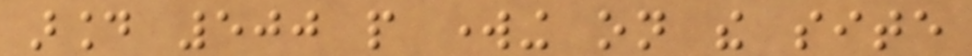around 500 people working on the site
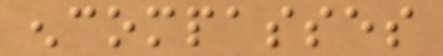encompasses
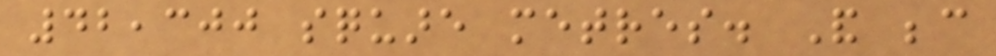42,300 square metres. And because
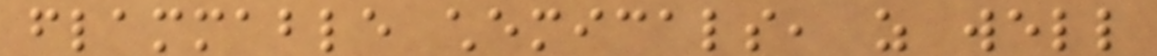flammable chemicals, as well
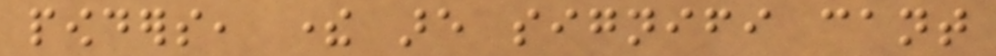powders, there are signifi cant
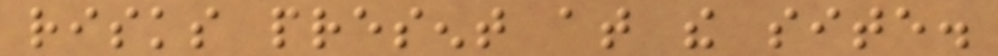risks present at the site.
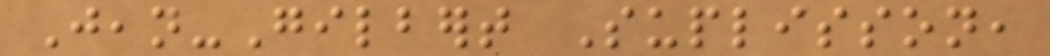Jean-Gilbert Suplisson,
